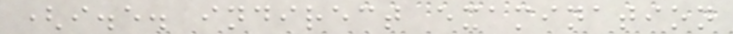(i.e. indirect examination
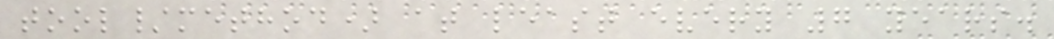tool/method) at least every 7 years.
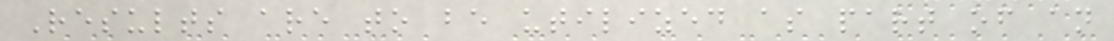Results are to be utilized as part of an
